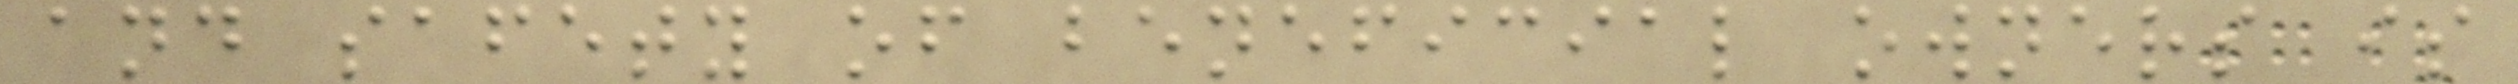and safety of beneficial owners is
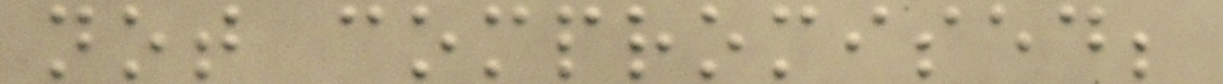not compromised;
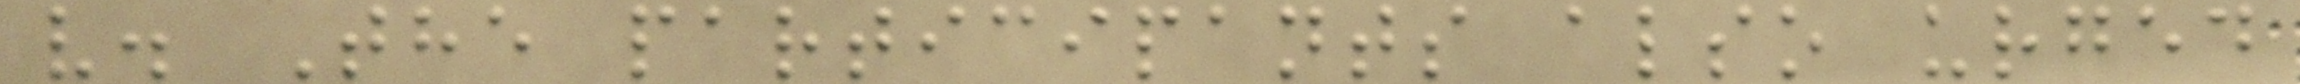v. The participants also urged
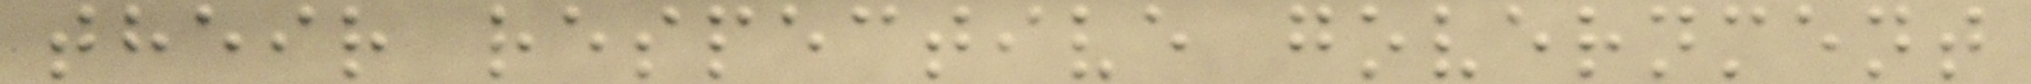their respective government
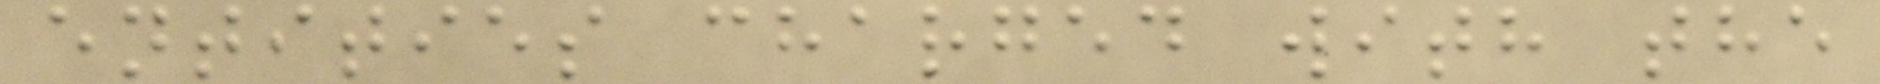entities charged with the
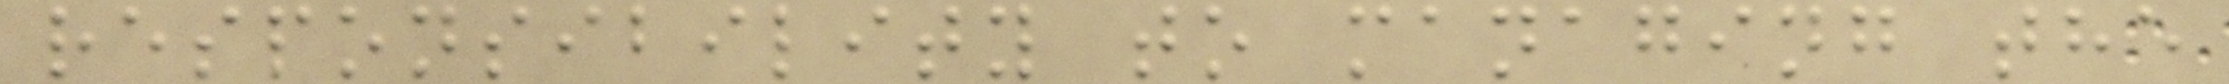responsibility to managing the
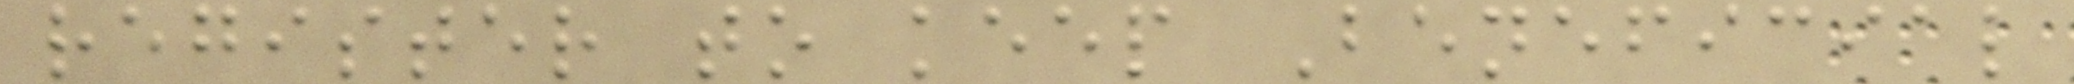register to keep Beneficial
